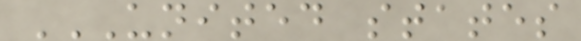UNITED STATES
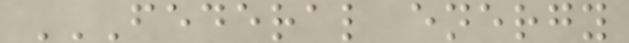FEDERAL ENERGY
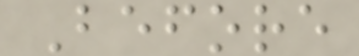Before
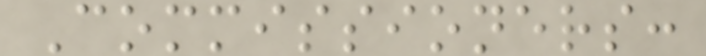Commissioners:
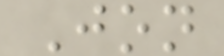Jon
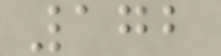172
